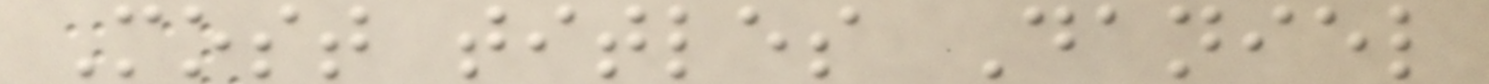Most titles Daniel
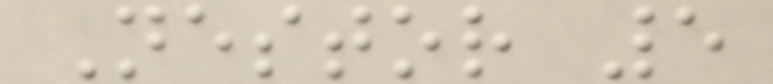Nestor 5
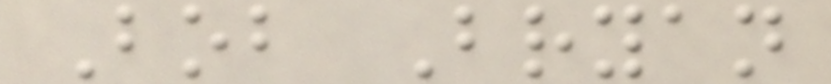Bob Bryan
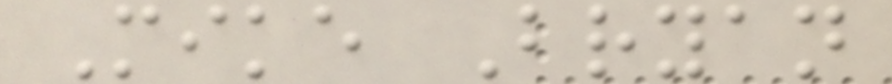Mike Bryan
